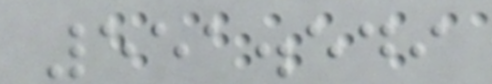551.549
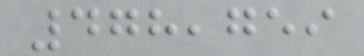478,759
